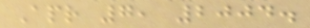Apr 7, 2004.
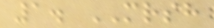1. MRSH
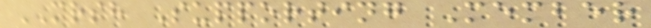MRSH Supporting Member
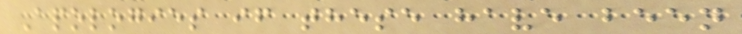Apologies if these have been
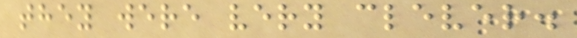they were very clever.
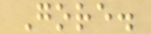Gore.
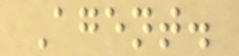Agent.
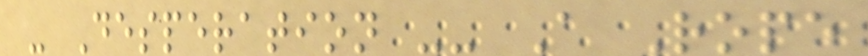- Desperation -- A Rope
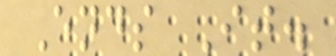Ends It.
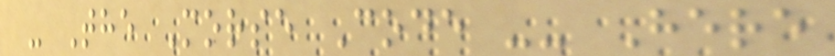- The Morse Code -- Here
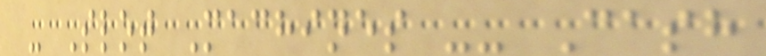- Slot Machines -- Cash
